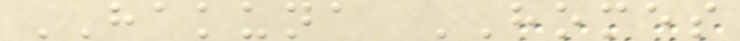HAKUNA HOMES
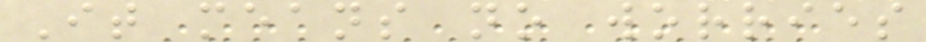It means no worries
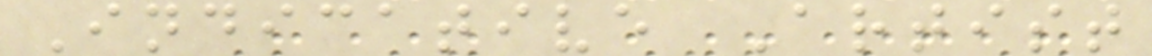Indicative Artist
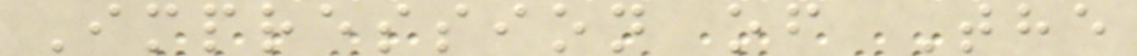Impression of The
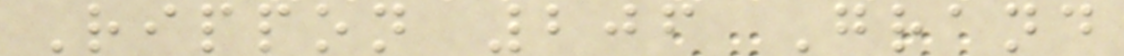Rippon 206 Grand
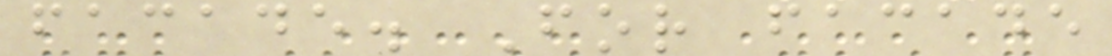facade. For facade
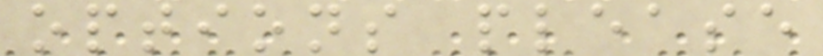options please
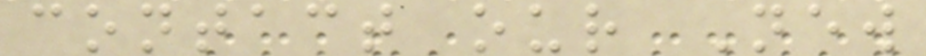contact our New
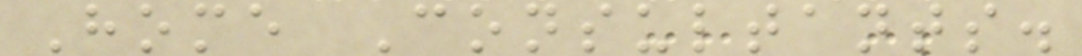Home Consultants.
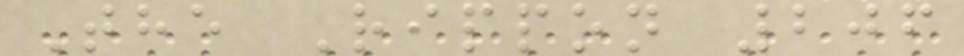The Rippon 206
